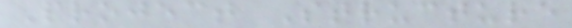Project Structure
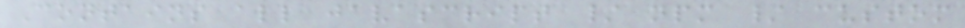Contains all javascript / npm / custom
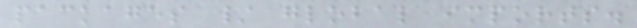packages / global imports.
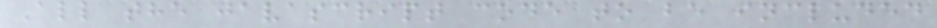All the javascript code to be included
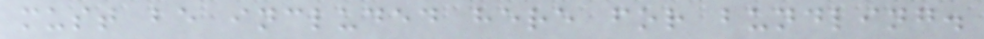must be included here for bundling.
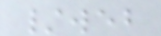/web
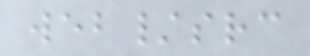web/src
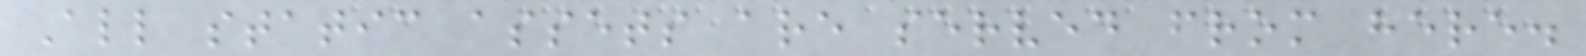All static assets are served from here.
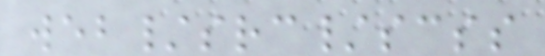web/src/scss
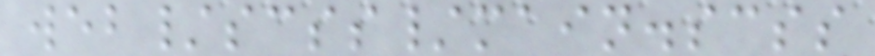web/scss/main.scss
